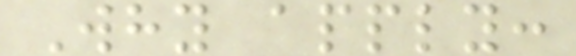Why apply:
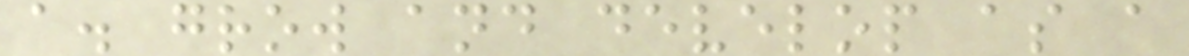a. grow and develop as a
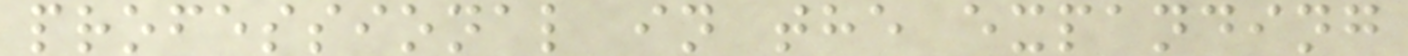professional in the expanding
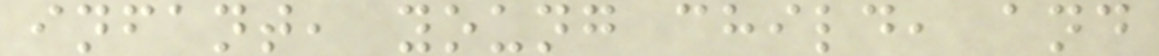infant, young child, and
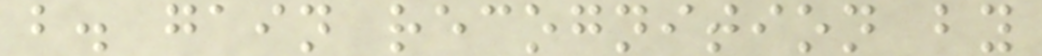b. gain recognition by
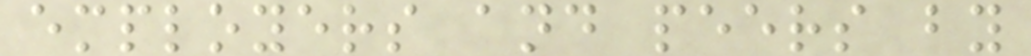employers and peers by
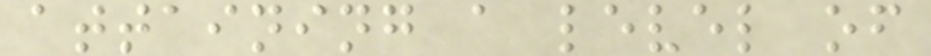attaining a level of
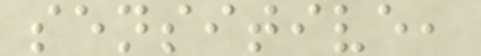sensitive,
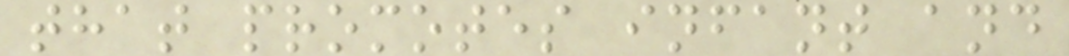that promotes infant and
